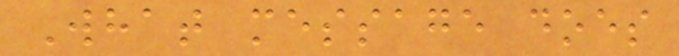What message does
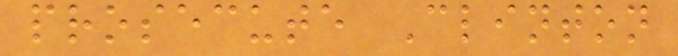prosecute Clinton
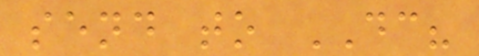send to DC?
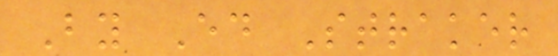By Ed Straker
